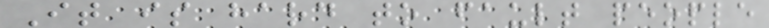It is hard to fault people
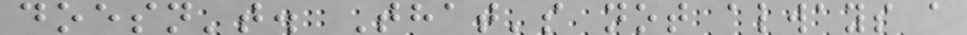doesn't. That's not always a
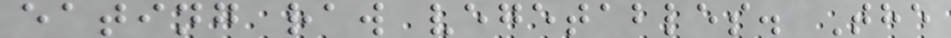eating raw vegetables. The
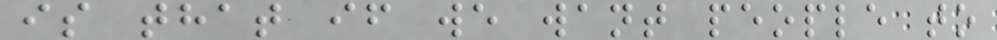is that if we want people to
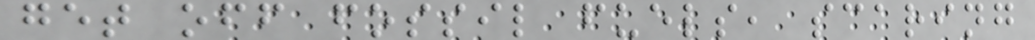get off fossil fuels, scaring
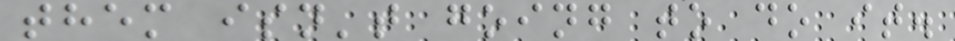them isn't going to do it.
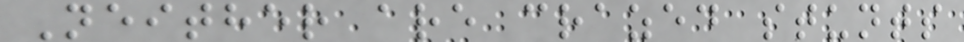Neither are crazed stunts
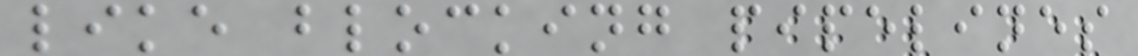like blocking pipelines
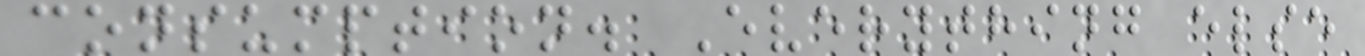consumption. Everything else
